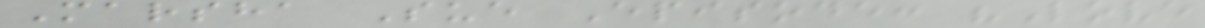Marsha Sue Episode: "Love
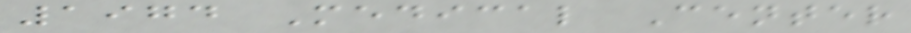1974 Medical Center
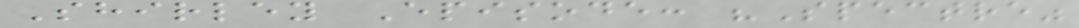Shirley Episode: "Spectre"
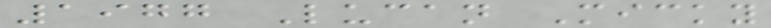1977 Lucan Micky
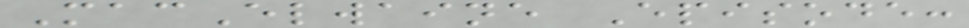MacElwaine Episode:
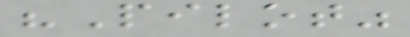"Pilot"
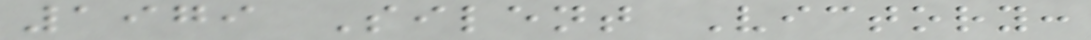1979 Silent Victory:
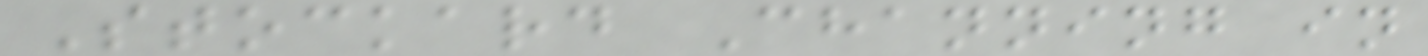Stockard Channing in
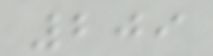209
